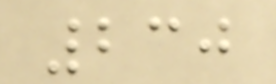230
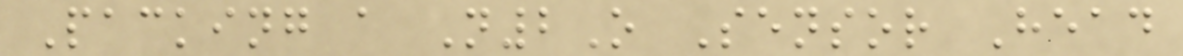Packing a N2O Sensor Head
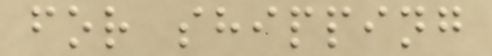for shipping
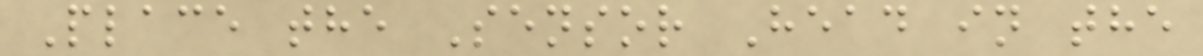Place the Sensor Head in the
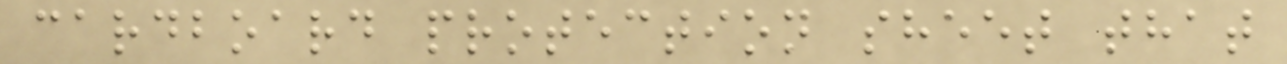cardboard protection sheet that
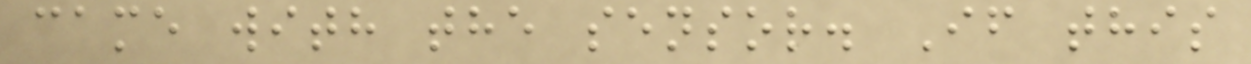came with the sensor. If this
